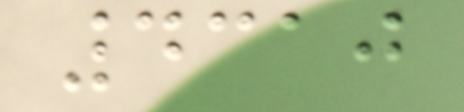4310
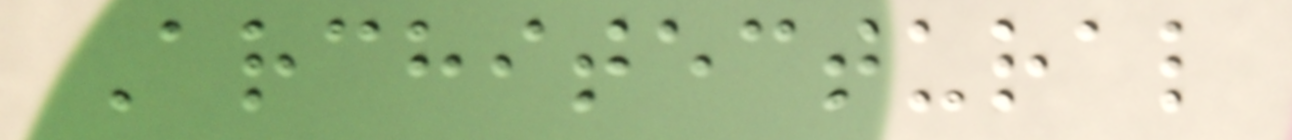Architectural
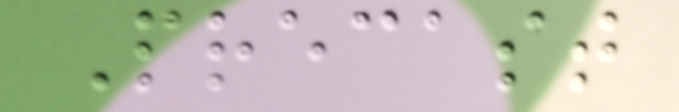Precast
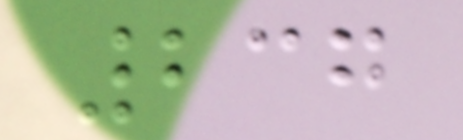237
